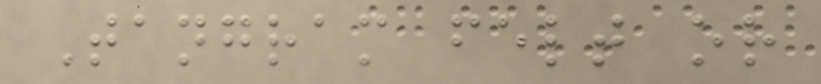Tangram felt or
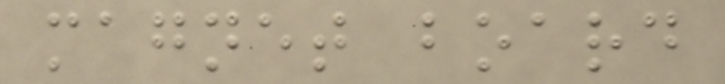magnet board
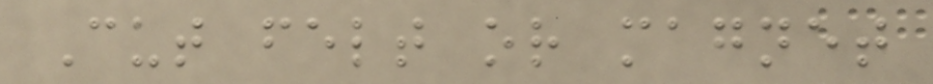Cut felt or magnet
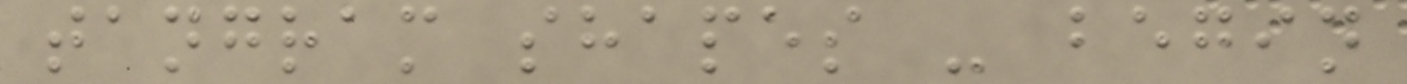tangram shapes - begin
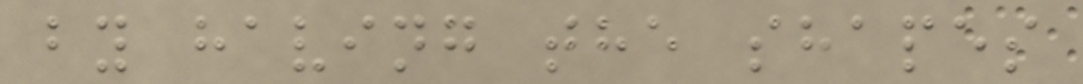by having the shapes
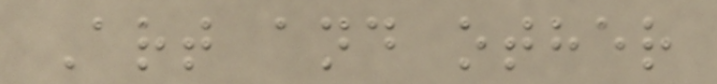Art and other
